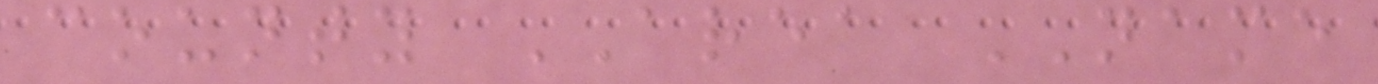county AREA NAME
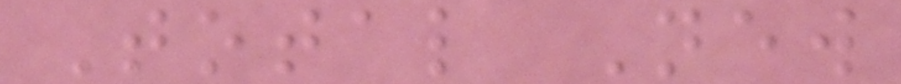Total New
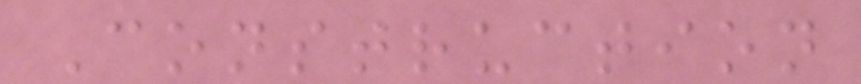Construction
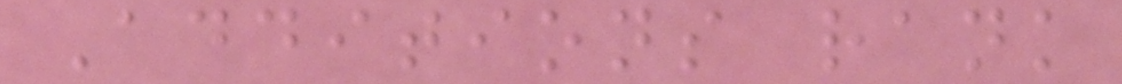Additions rank
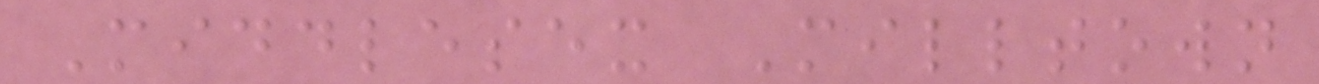Middlesex Milltown
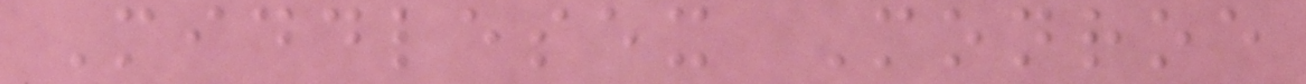Middlesex Monroe
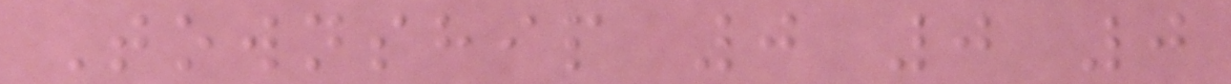Township 0 0 0
